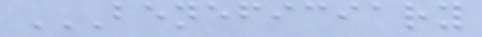BENEFICIARY
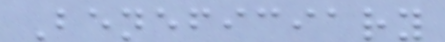Beneficiary
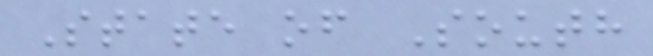State of South
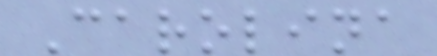Carolina
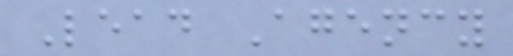Lead Agency
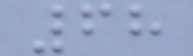68
